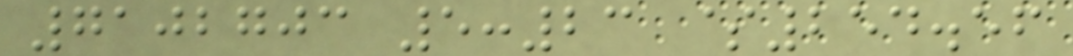7102703 5:23 $254.56
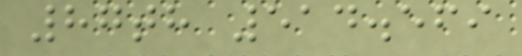87th 514.569
